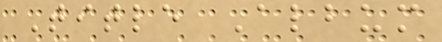Title Album
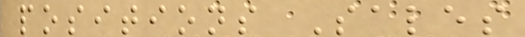positions Sales
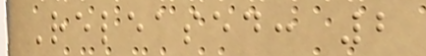Released: 2
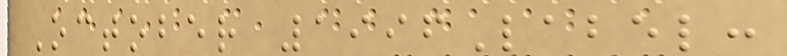October 1996Label:
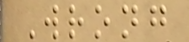Wrong
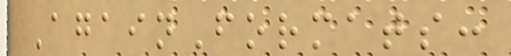AgainFormats:
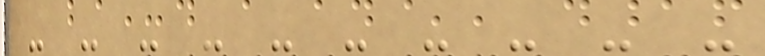- - - - - - - - - -
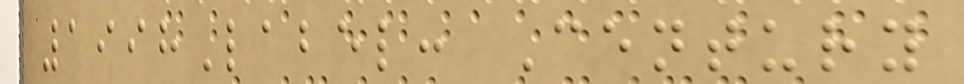1998Label: Century
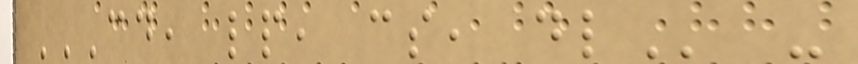CD, LP, CS, DL -
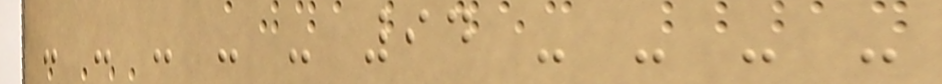- - - - - 94 - - - -
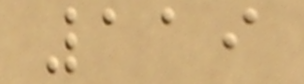119
